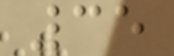35
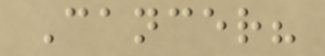Cancer?
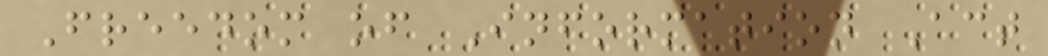Freedom of Information Act
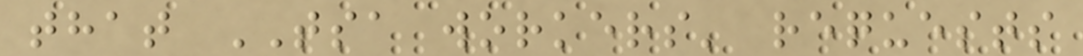that TSA workers' requests
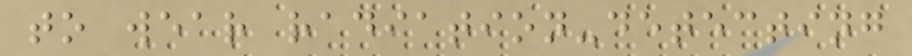to wear radiation-detecting
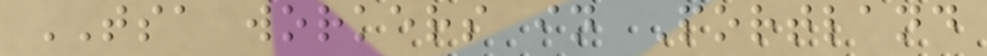TSA workers in Portland
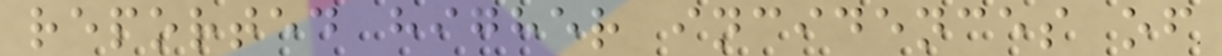reported higher incidences of
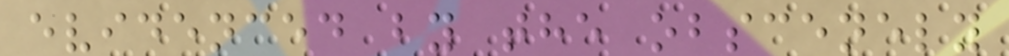evidenced by the obscenely
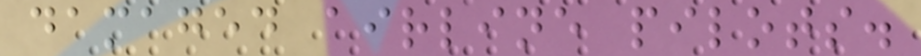damaged airline pilots.
